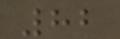82
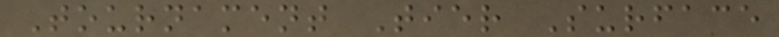Tournament Tier Surface
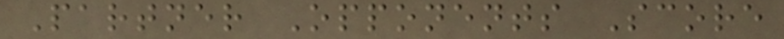Partner Opponents Score
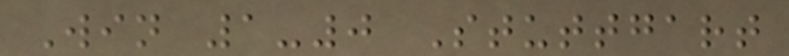Win 1-0 Stuttgart
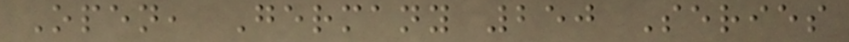Open, Germany 250 Series
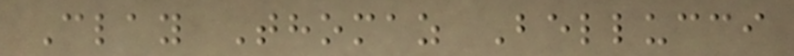Clay Thomaz Bellucci
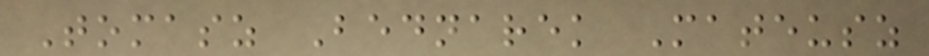Tomasz Bednarek Mateusz
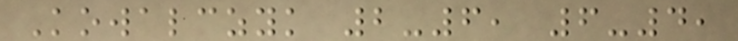Kowalczyk 2-6, 6-4,
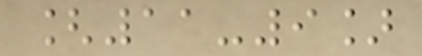[11-9]
